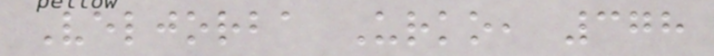Veljorba Urko, 378
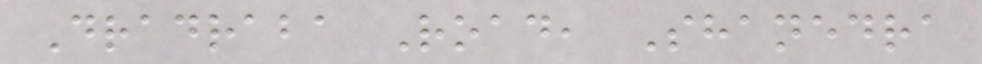Dradraba Road, Shanedra
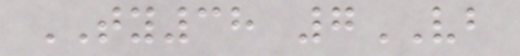TY38 7VB
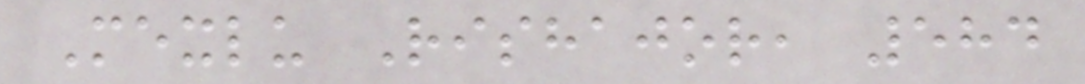Mexlu Rishajor, 584
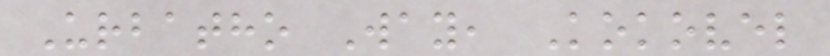Urbatho Way, Kokovel
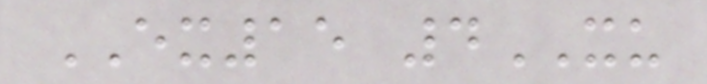EX15 4XU
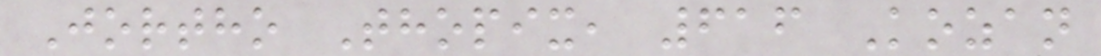Jortho Thopix, 616 Kozan
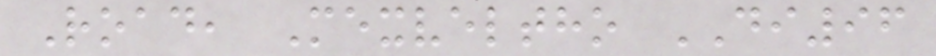Road, Mexveltho DI96
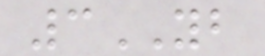3YB
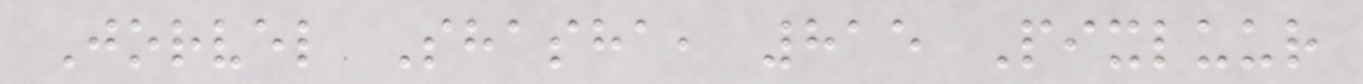Jorvel Shasha, 815 Pixluur
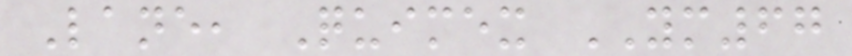Lane, Quimex YM67
